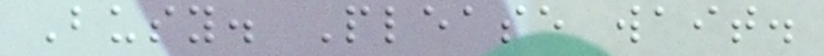Busy. Please wait.
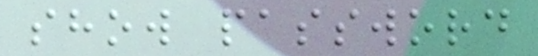show password
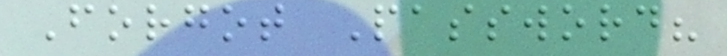Forgot Password?
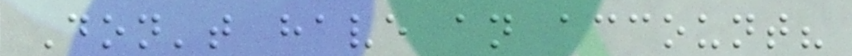Don't have an account?
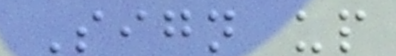Sign up
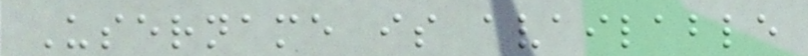Username is available
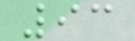93
